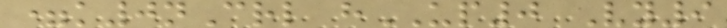=k0nCrl hUP0 Vy9
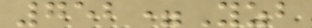752=Yzb
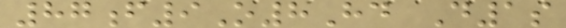87f9O8Hd D1s
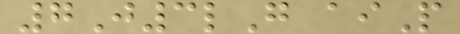7J3lG aiP
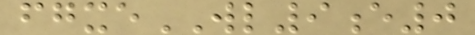fgxeWL9e0
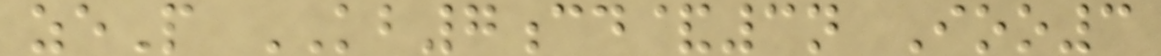zeP KB7cd&3n Ioo3
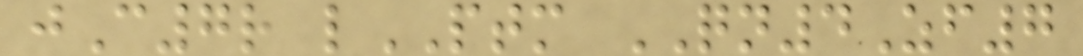jC7r lPTM QN4Zf7
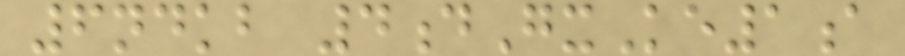6ndkb 4dGxKe1a
